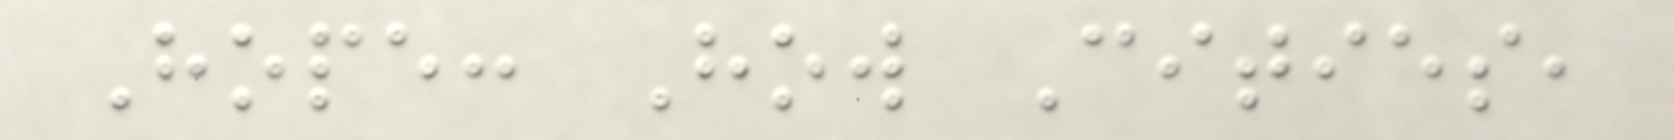Hope: How Cities,
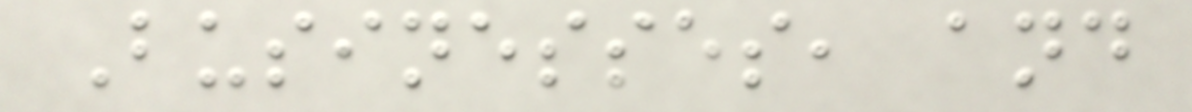Businesses, and
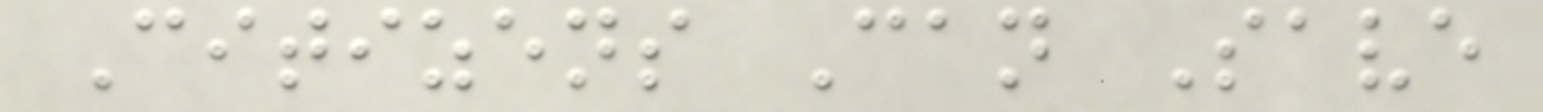Citizens Can Save
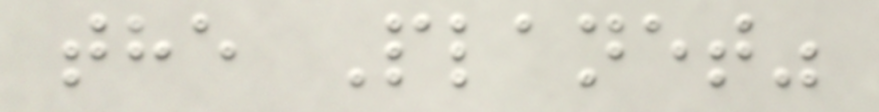the Planet"
